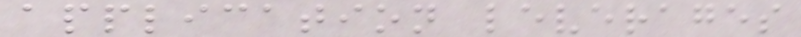application leverages
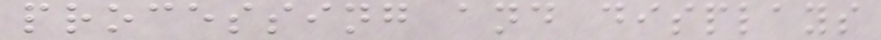processing and displays
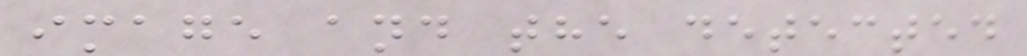image and the detected
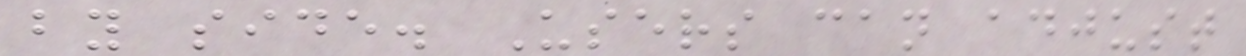by side. Users can adjust
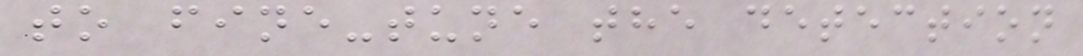to fine-tune the detection
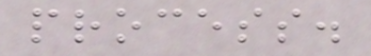process.
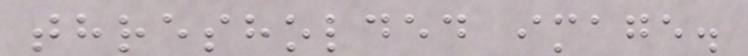thresholded image.
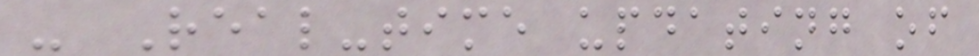- Real-time updating of
